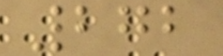272
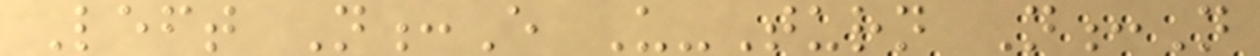Left N:E U-Turn N:N
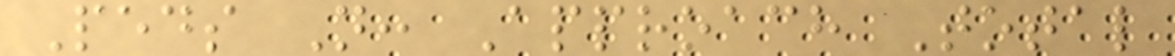Peds N: Approach Total
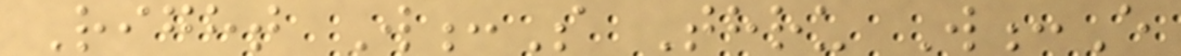Right W:S Thru W:E
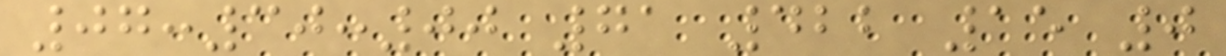07:30:00 71 422 15 0
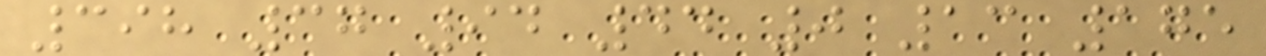398 37 94 44 0 13 175
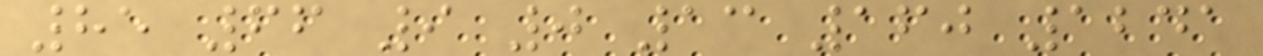85 66 9 0 13 160 1241
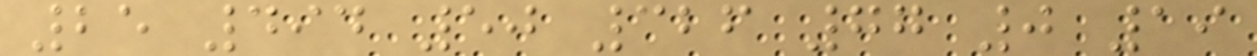25 494 50 326 77 0 19
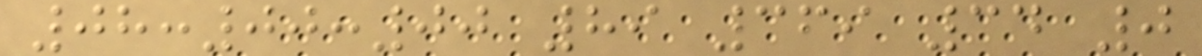08:00:00 89 369 34 0
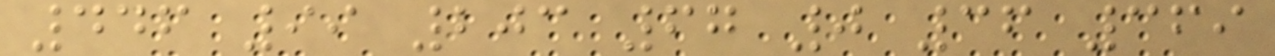446 99 203 67 0 36 369
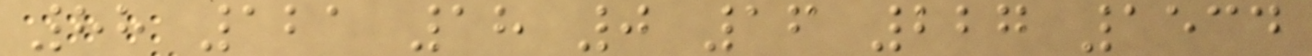88 121 18 0 16 227 1534
